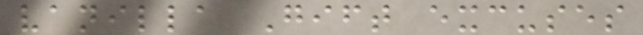vanilla Gift excuses
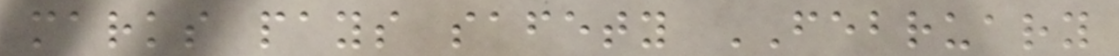marks pays safety FEBRUARY
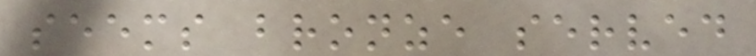seems bronze served
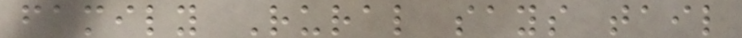family Rural says tail
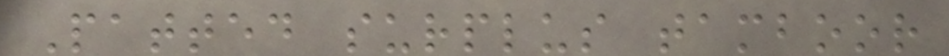Patted surplus tamboor
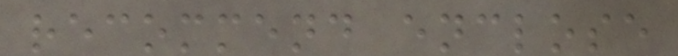recommend enclose
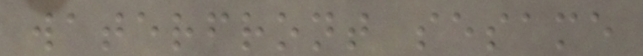waterfront sesame
